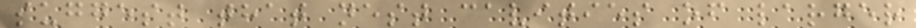suggest that nest cavities of larger
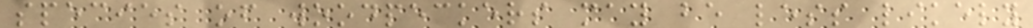species of woodpeckers may be less likely
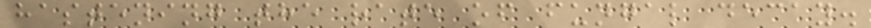hastening the rate of fungal decay.
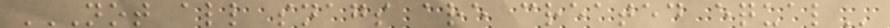NOT ALL SNAGS ARE CREATED EQUAL
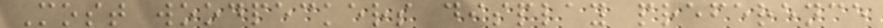Most woodpeckers display preference
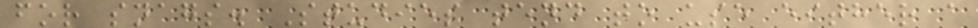for snags. Studies tend to use either a
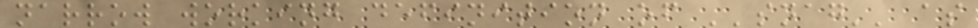narrow working definition of ''snag'' as
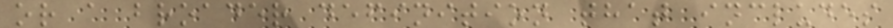or a broader definition that includes
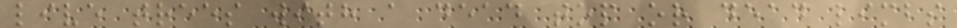live trees with a dead top or dead limbs
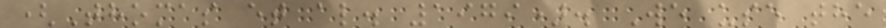(Thomas et al. 1979). We use the
